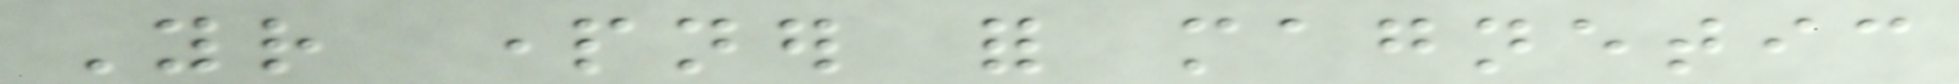Your partner for magnetic
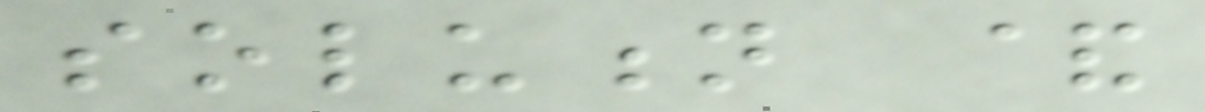solution &
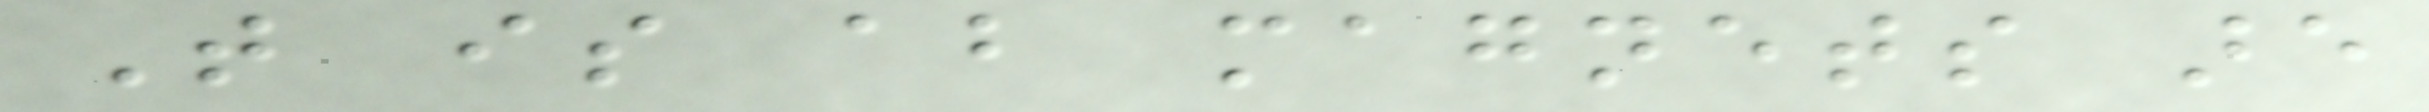That is about magnets are
